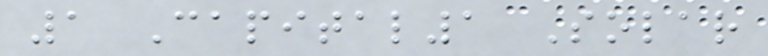1 Capital1 Solar
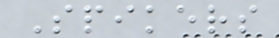Spikers
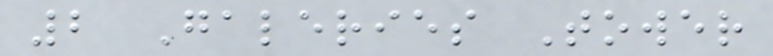2 Galeries Tower
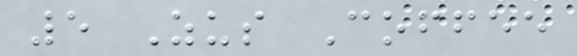5 Zus Coffee
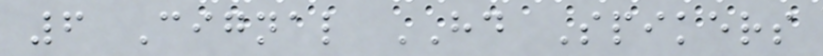6 Cignal HD Spikers
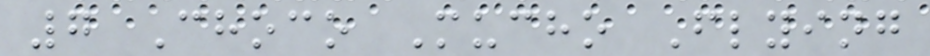7 Choco Mucho Flying
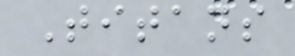Titans
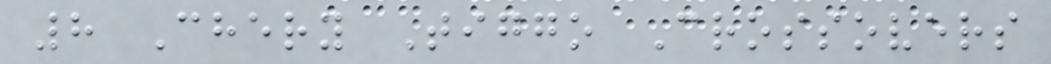8 Chery Tiggo Crossovers
